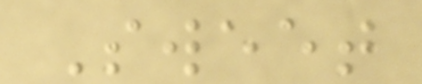Sweet
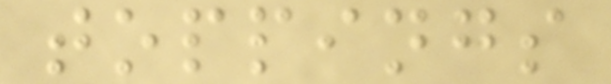toppings
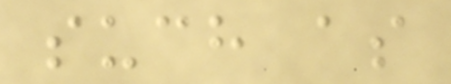such as
